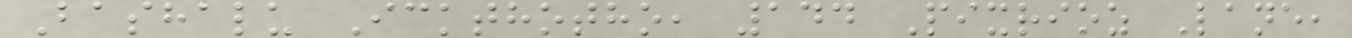Bashalu Ickthotho, 144 Pixrioz Lane,
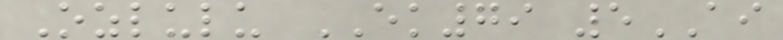Ozlulu EK79 5AI
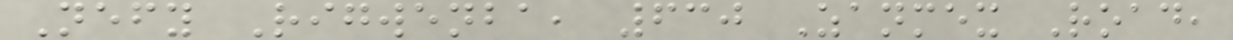Nefy Rigwenba, 630 Zanmex Road,
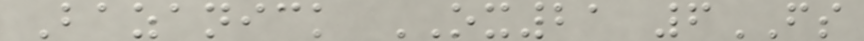Bazanick OX21 6FS
